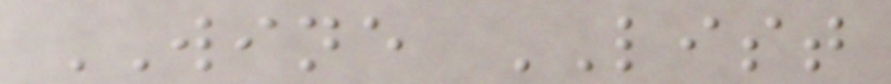WINE LIST
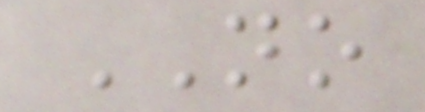NO
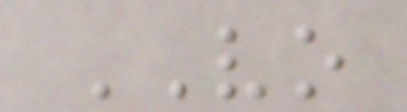VO
